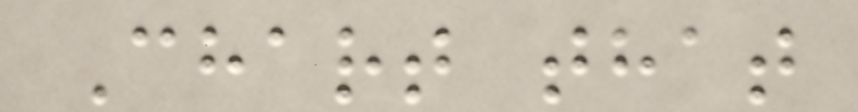Chart that
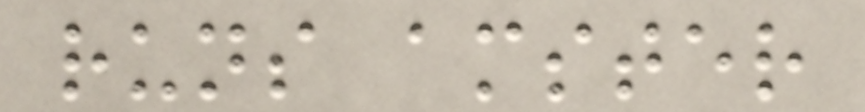runs amster
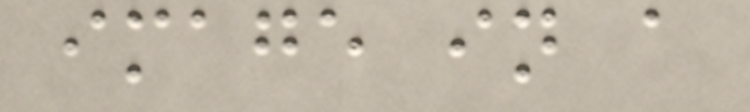image in a
